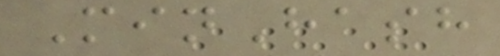MinHash
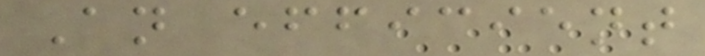An efficient
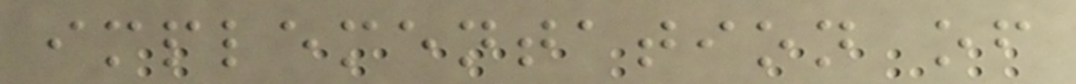implementation of
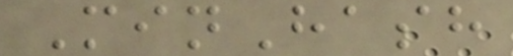MinHash
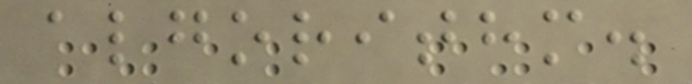algorithm.
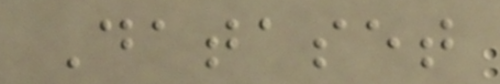Dataset
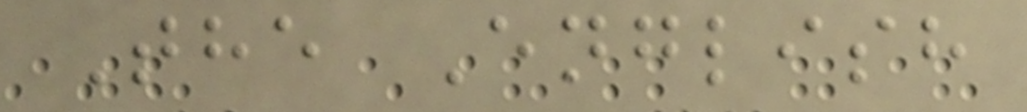The English
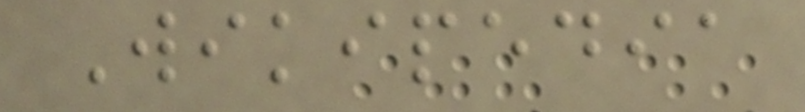Wikipedia
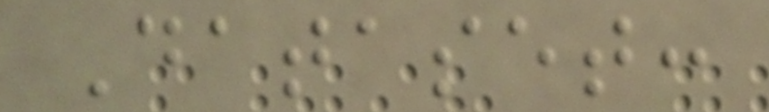Dataset:
